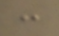:
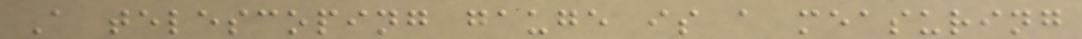A telescoping gauge is a measuring
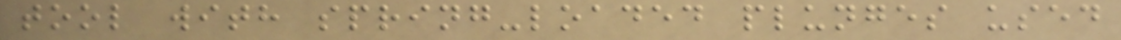tool with spring-loaded plunges used
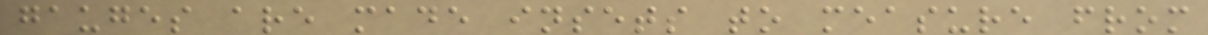gauges are made insets to measure from
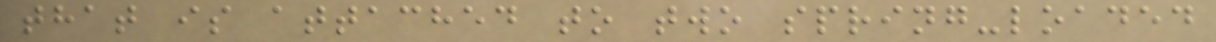that is attached to two spring-loaded
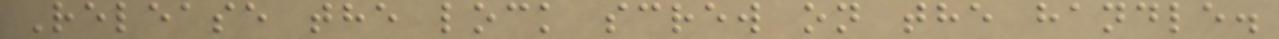Release the lock screw on the handle.
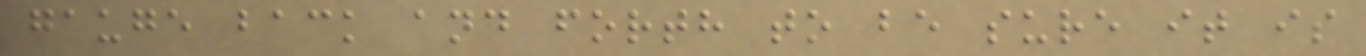gauge back and forth to be sure it is
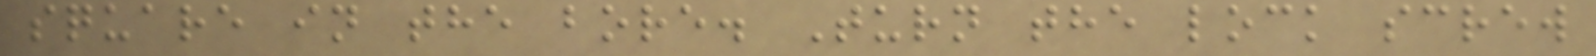square in the bore. Turn the lock screw
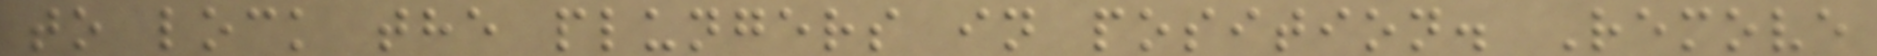to lock the plungers in position. Remove
